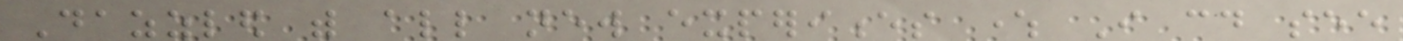Dazzled with all new experiences where I could see
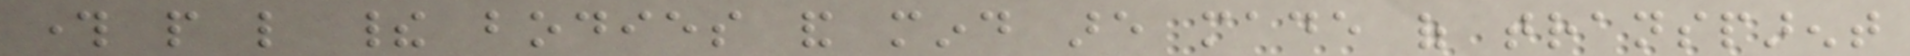through people like their bodies and mind are made of transparent
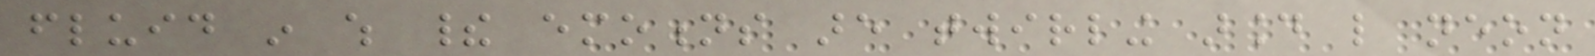fluid in which their emotions are twirling around like neon
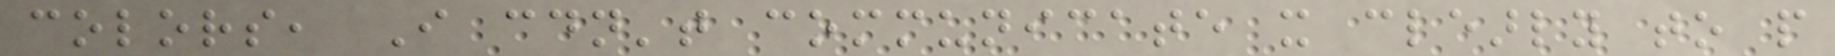colors, I couldn't communicate it clearly to people
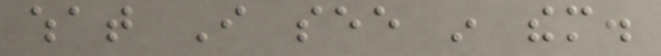what I see in them.
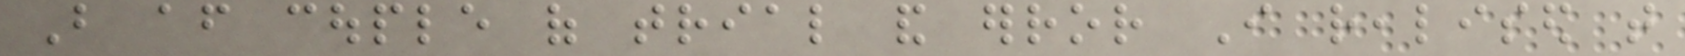But after couple of trial and error I realised that
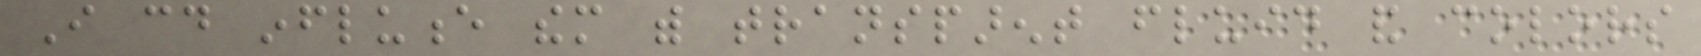I could influence them with transparent fluid and colors
